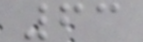63
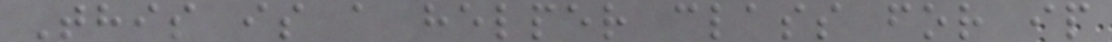This is a helper class for ip
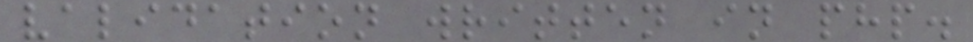validation written in php.
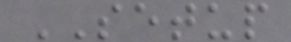SETUP
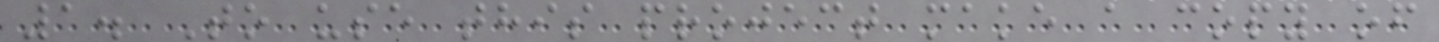1. To use this project make a copy of
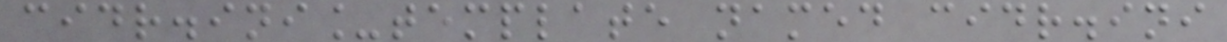cidr.ini_template named cidr.ini
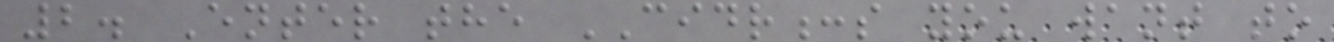2. Enter the CIDR:s you want to
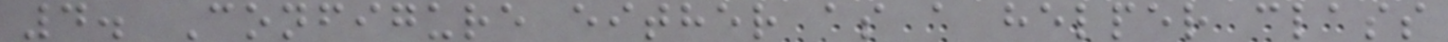4. Configure either as a helper class
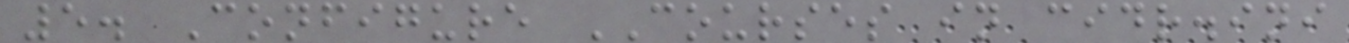5. Configure COURSES in cidr.ini
